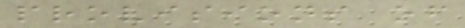provisions of
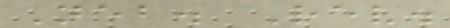Neb. Rev.
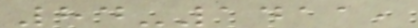84-1411,
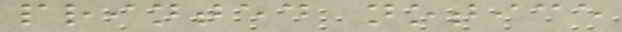printed notice
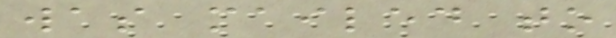was mailed to
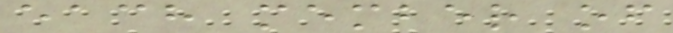each member of
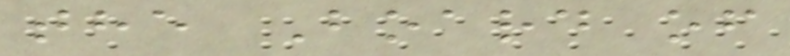the Board of
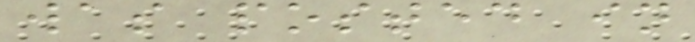was posted in
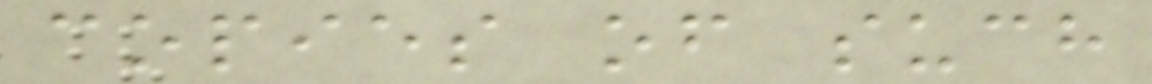copies of such
